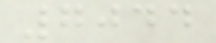7044
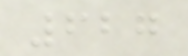627
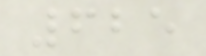625
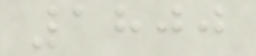1800
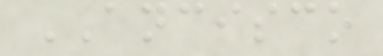ANCISCO
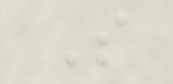S
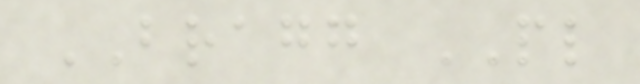BRAGG PL
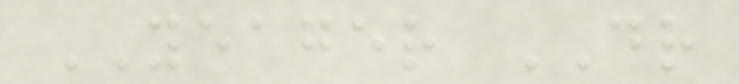YEAGER DR
